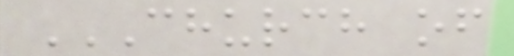CHURCH OF
